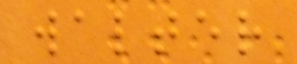walter
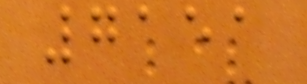7151
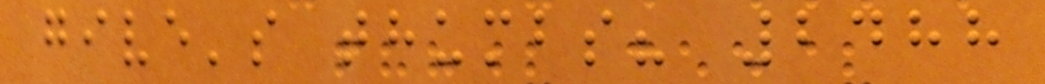give's thumbs? 2488
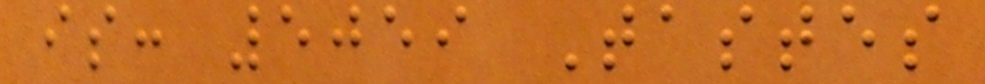is: 5059 Tastes
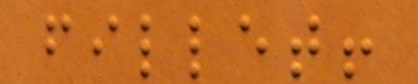fillet!
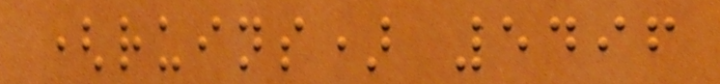(ruins) 5496
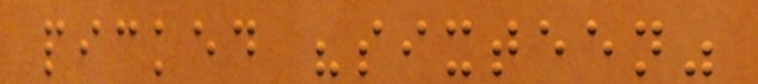picked "sixteen"
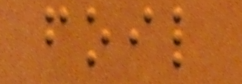foil
